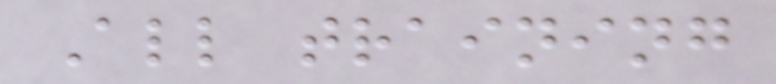All training
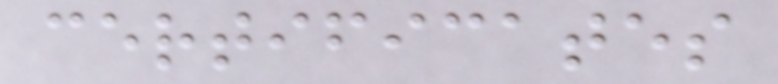certificates
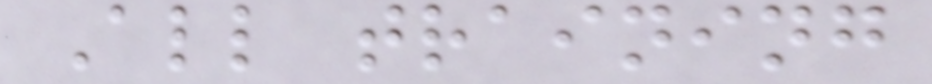All training
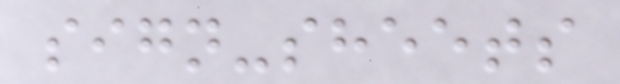sign-sheets
